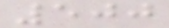500
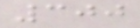300
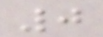0
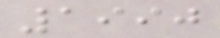1990
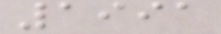1991
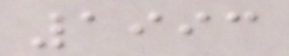1993
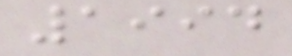1994
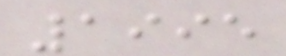1995
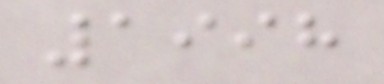1998
